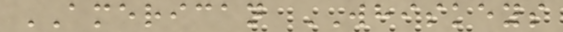AMERICAN WHISKEYS
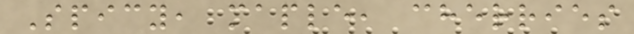Spicy, maple, cherries
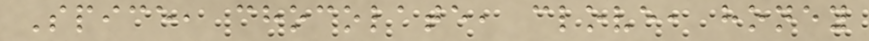Spice, chocolate, clove, honey
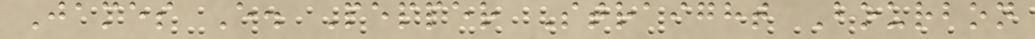James E. Pepper Straight Bourbon
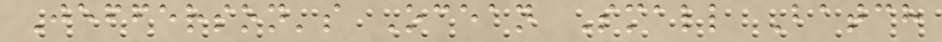Jefferson's Ocean Small Batch
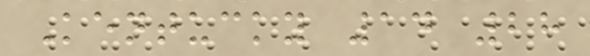Kentucky 14 28
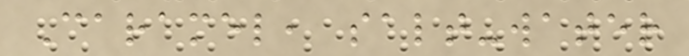Caramel, salt-water
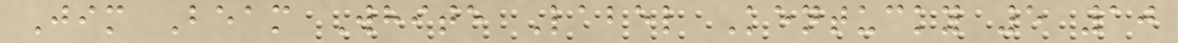Jim Beam White Label Kentucky 5 10
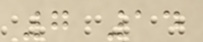7 14
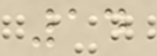14
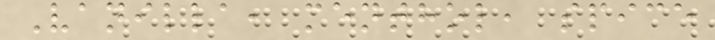Vanilla, menthol, spice
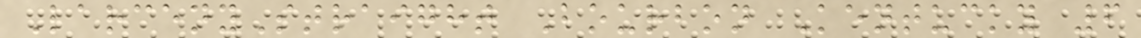LarcenyStraight Bourbon Kentucky 6
